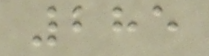285
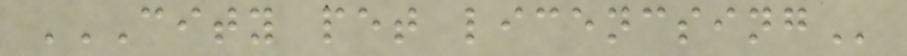CITY PET LICENCSING
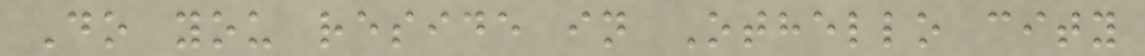Do you reside in Othello city
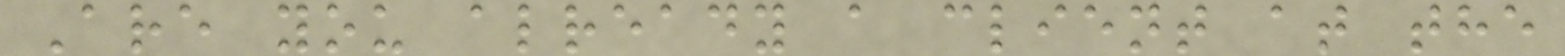Are you already a client at the
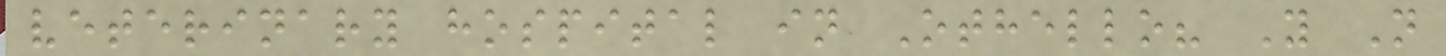veterinary hospital in Othello? Y N
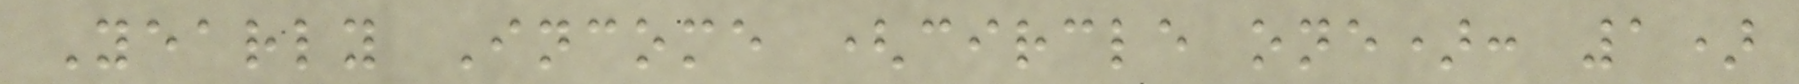Yearly Income (circle one): 1)
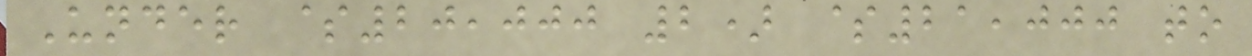Under $20,000 2) $21,000 to
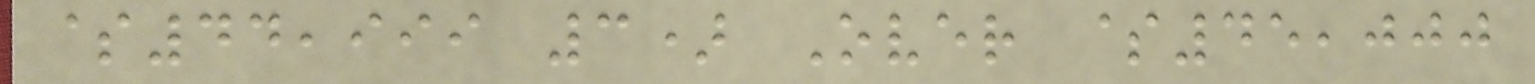$44,999 3) Over $45,000
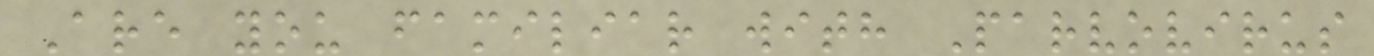Are you familiar with Parvovirus
